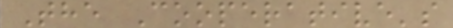The Cooperative's
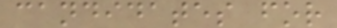candidates for
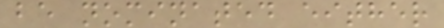be nominated either
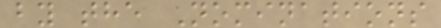by the Nominations
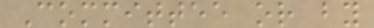Committee or by
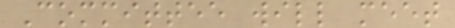Committee will meet
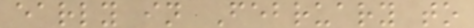early in February to
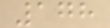178
